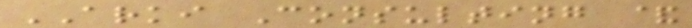ARKI Consulting &
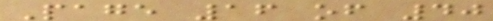Page 16 of 40
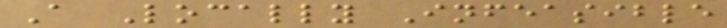A Locally Infeasible
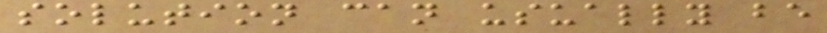solution can usually be
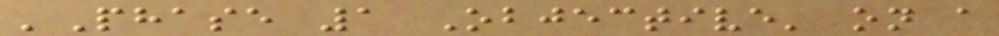'Phase 1 Objective' on a
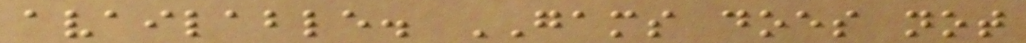available. GAMS does not
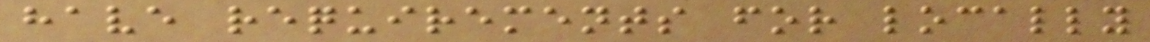have requirements for locally
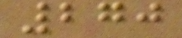270
